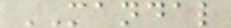MANDAL
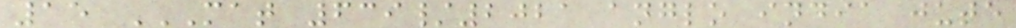15 MAT 639/2021 ANGLO INDIA JUTE
